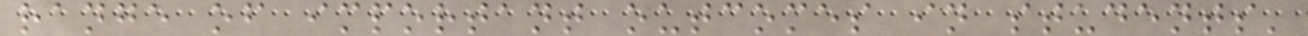range of important outcomes in students'
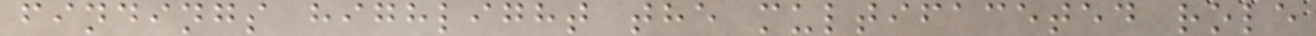findings highlight the multifaceted role
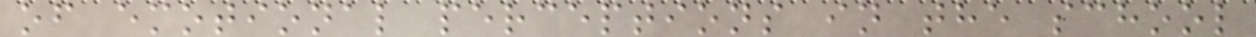of emotional perceptions in the school
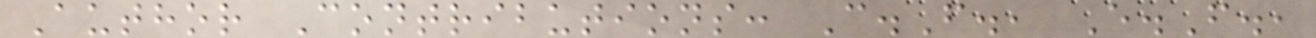Author Contributions: C.F., E.F.,
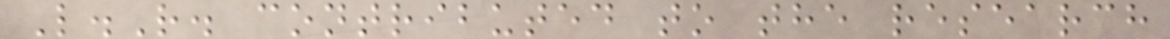L.R. contributed to the research
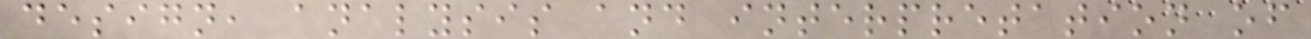design, analysis and interpretation of
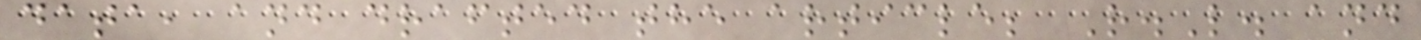data, and drafted the article; R.L. and
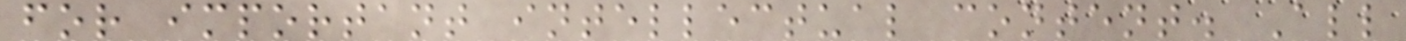for important intellectual content. All
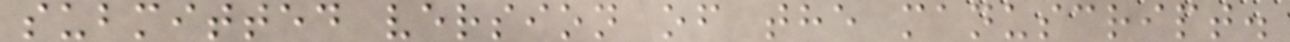submitted version of the manuscript.
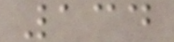134
